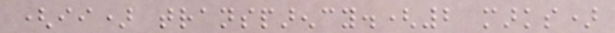(ii) transparency.(2 marks)
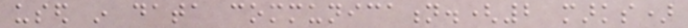used in data communication.(2 marks)
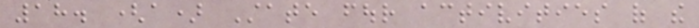18. (a) State four activities of the
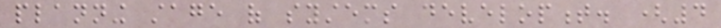planning stage of systems development. (4
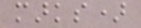marks)
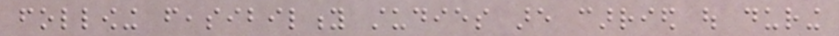following feasibility studies are carried out during
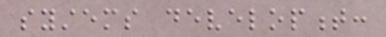systems development:
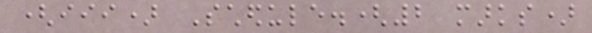(iii) Schedule.(2 marks)
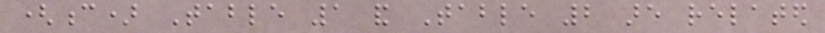(c) Table 1 and Table 2 are related
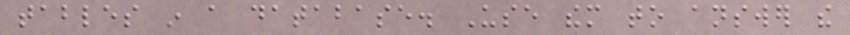tables in a database. Use them to answer the
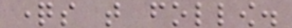questions that follow.
